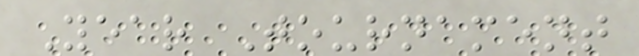Year Tournament
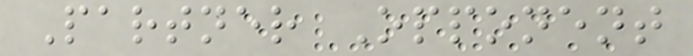Partner Opponent
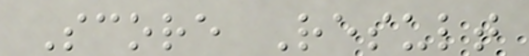Score Result
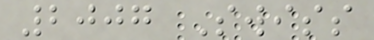2007 Swiss
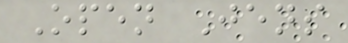Open Jens
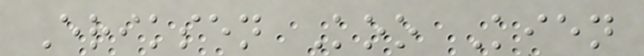Eriksen Koo Kien
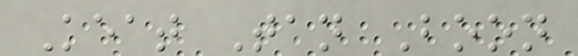Keat Tan Boon
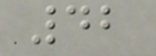42
